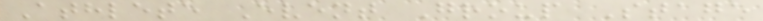Athlete Event Group Stage
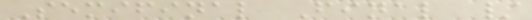Semifinal Final /
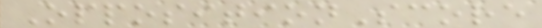OppositionScore
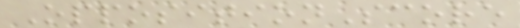OppositionScore
